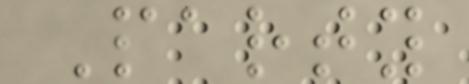Party
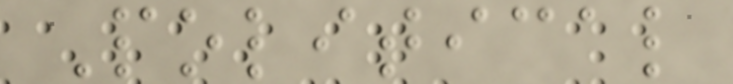Political
